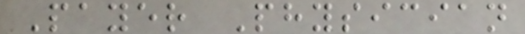Payer Physician
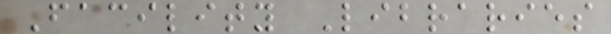Facility Libraries
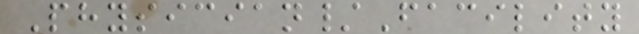Physician/Facility
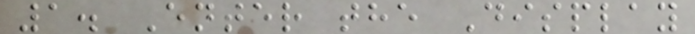1. Enter the Display
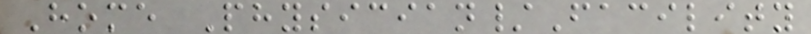Home Physician/Facility
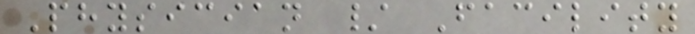Physician / Facility
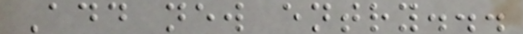Add new entry...
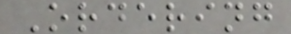Ordering
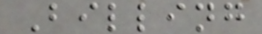Billing
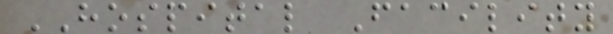HOSPITAL Facility
